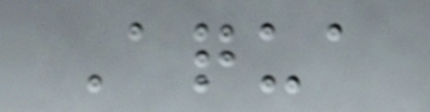Aqua
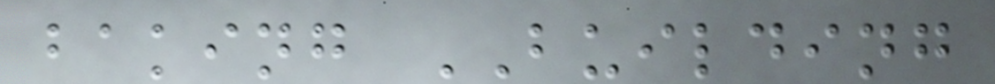baking BUILDING
